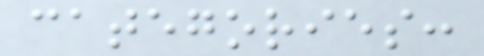categories:
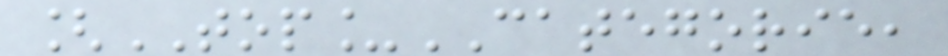[TOP_CATEGORIE,
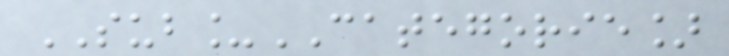SUB_CATEGORIE]
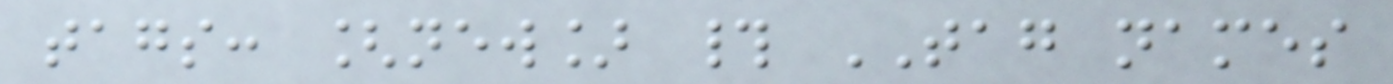tags: [new] # TAG names
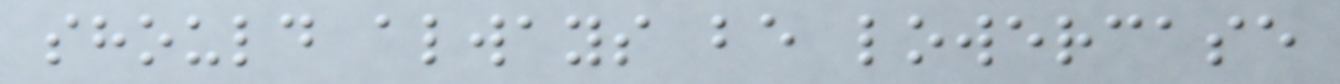should always be lowercase
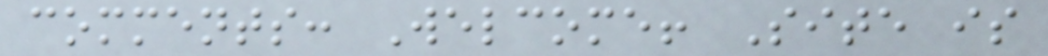comments: Welcome! Site is
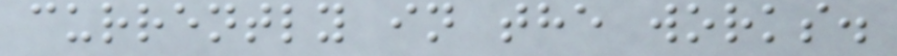currently in the works.
